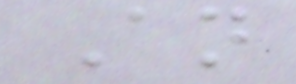An
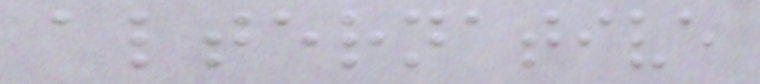alternative
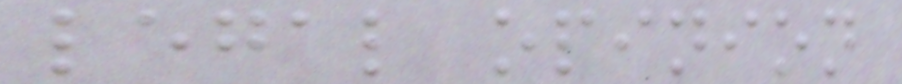legal opinion
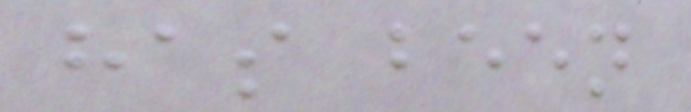has been
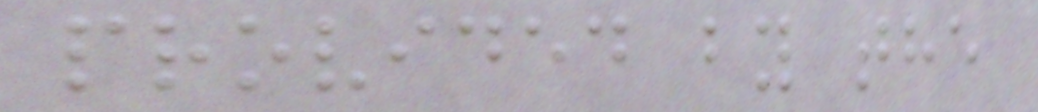provided by the
